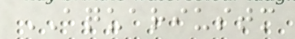AQUARIUSTM
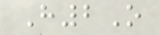H2O
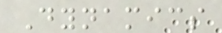Dynamics
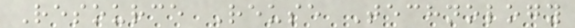Resource Reuse Technology
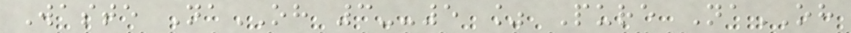Waste NaOH 3--5 % Pure NaOH
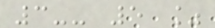3-- 5 %
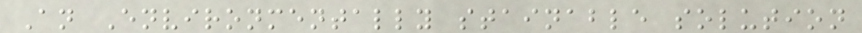An Environmentally stainable solution
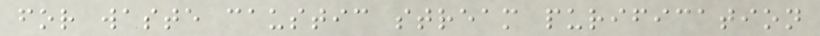for waste caustic stream purification
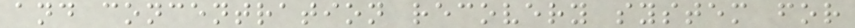and concentration recovery system for
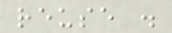reuse .
